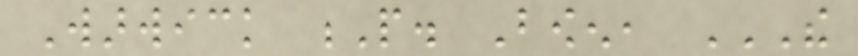Warwick P. Bowen, THE
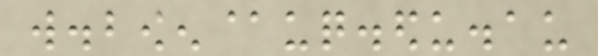w.bowen@uq.edu.au
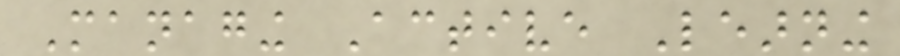Managing Active Learning
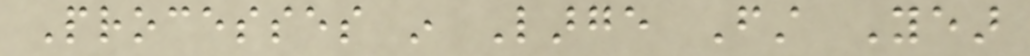Processes in Large First Year
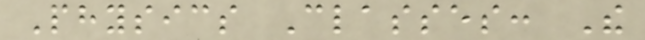Physics Classes: The
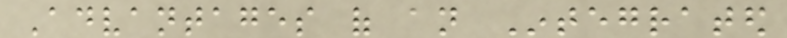Advantages of an Integrated
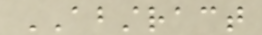ABSTRACT
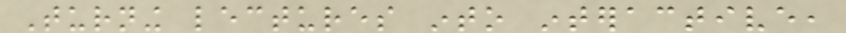Turning lectures into interactive,
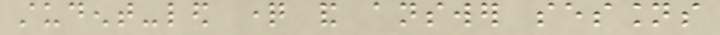student-led question and answer sessions
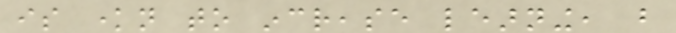is known to increase learning, but
